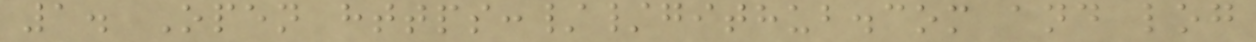1. Open https://github.com and log
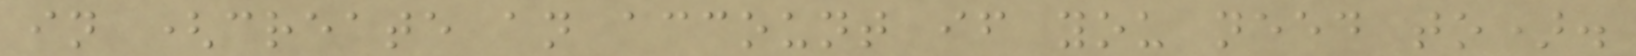in (create an account if you need to).
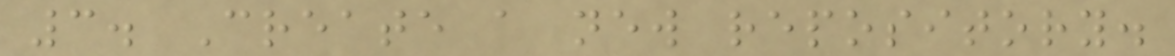3. Create a new repository.
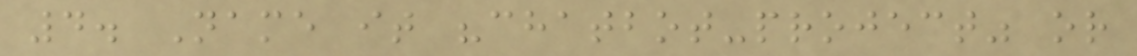4. Name it "chatbot-project" or
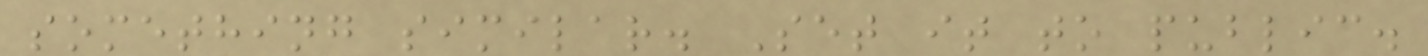something similar. Set it to public.
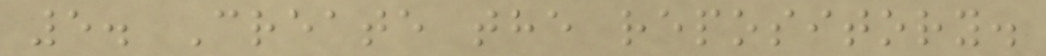5. Create the repository.
